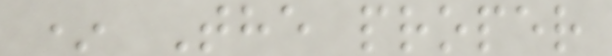* The proper
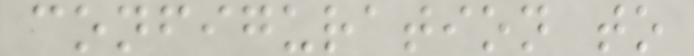configuration to
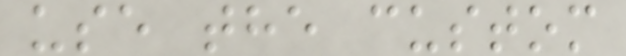use the custom
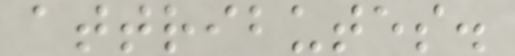attributes.
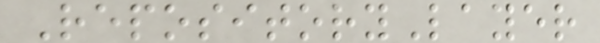RepositoryLayer
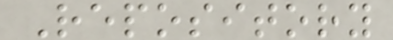Repository
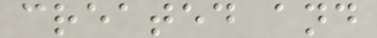created and
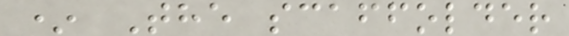* The scaffolder
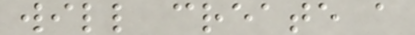will create a
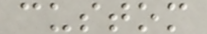custom
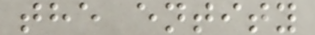the entity
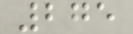275
